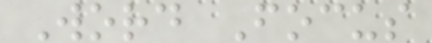Word Focus
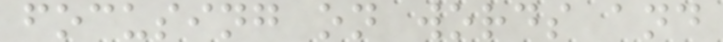focusing on words and
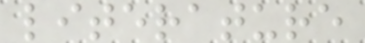literature
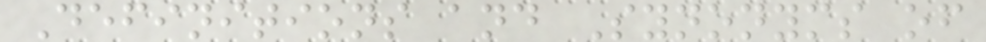Definitions and Synonyms of
